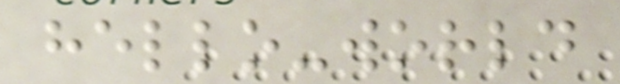hello-world
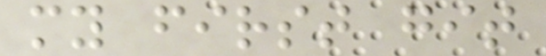my first git
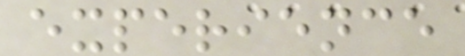experience
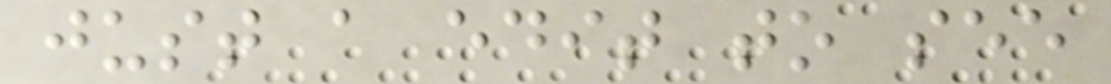just a edit to see
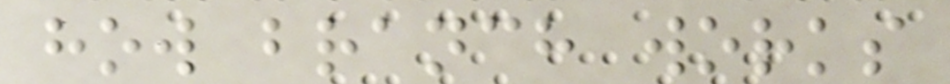how branch works
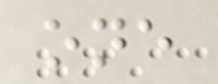one
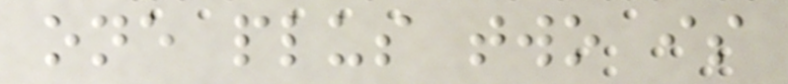one plus two is
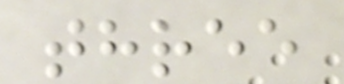three
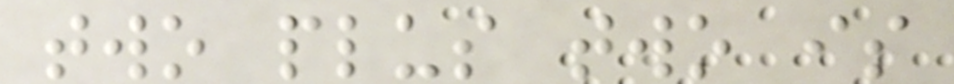two plus two is
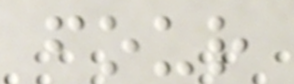four
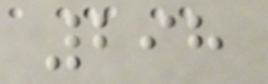298
